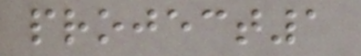project1
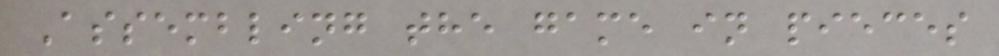Assembling the game in pieces
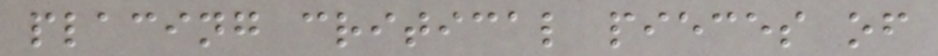placing critical pieces of
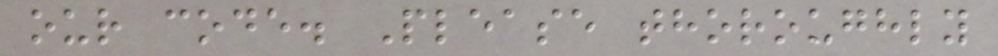our code. Please thoroughly
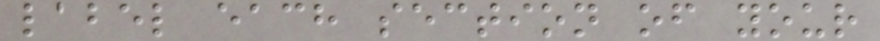label each section of your
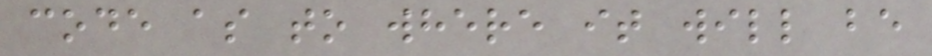code as to where it will be
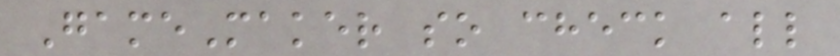GameMaker so check all
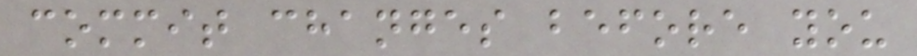commit changes before you
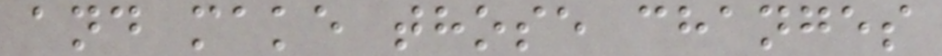and make those changes
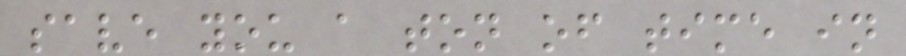save you a ton of time in
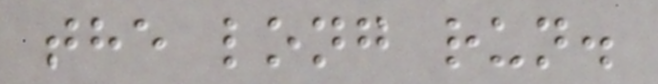the long run.
